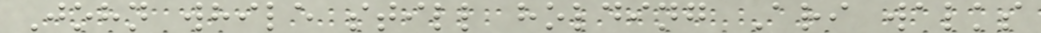John while still holding Ari walks
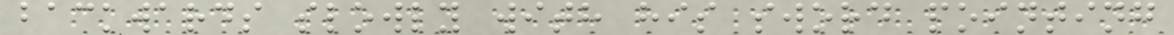backwards slowly with his sword pointing
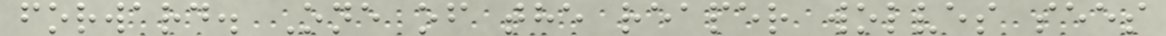forward. One of the reaper wolves sees
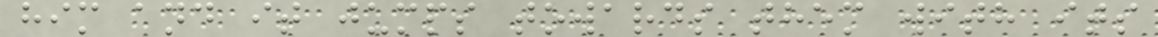him and it jumps towards them with its
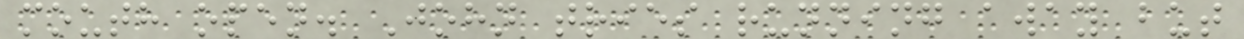mouth open. John tries running away but
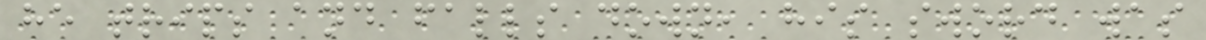he trips and falls down, his sword was
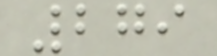279
